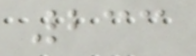233
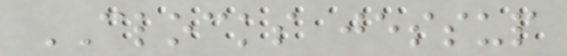CLOCKS jessup
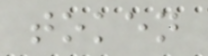token
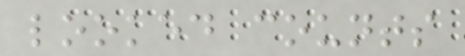looked counts
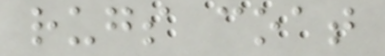rugs coat
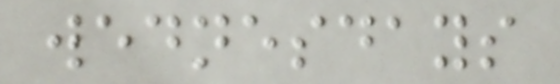wednesdays
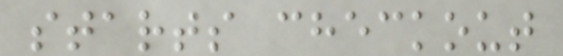starts checkout
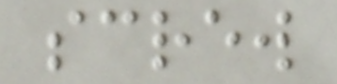screw
